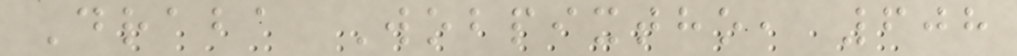Draba Wobpixtho, 608
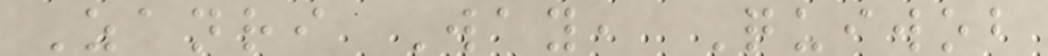Zanri Way, Quiwob
